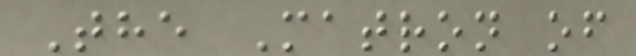The Matron of
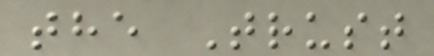the Trust
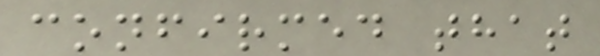confirmed that
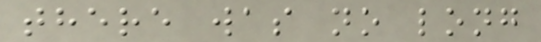there was no long
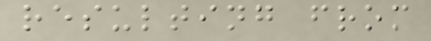resulting from
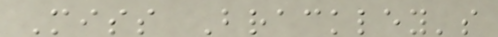Miss Brackley's
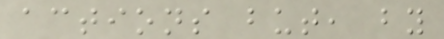actions but, by
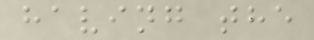having the
